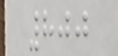800
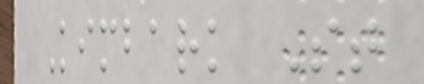Kimbark St
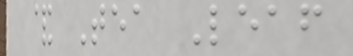& Tea Leaf
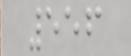556
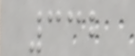332
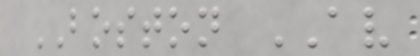BOSTON AV
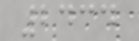2434
